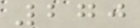270
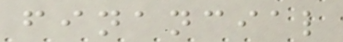financial
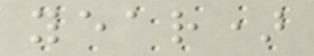year)
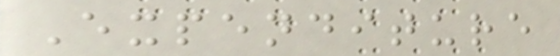Expenditure
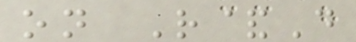on R&D
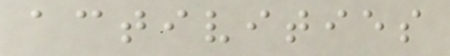activities
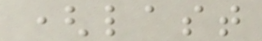(last
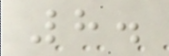8.
